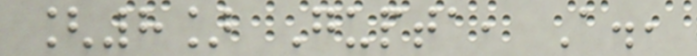[8] Gupta, A.,
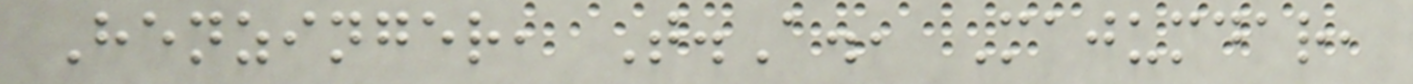Henzinger, T.A., Majumdar,
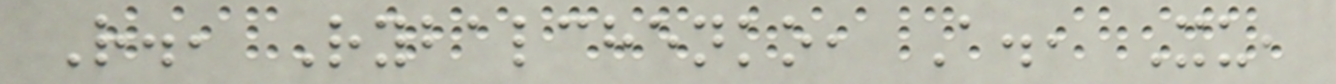R., Rybalchenko, A., Xu,
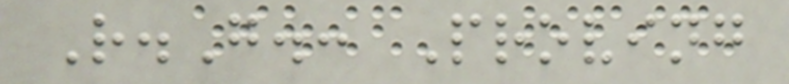R.G.: Proving
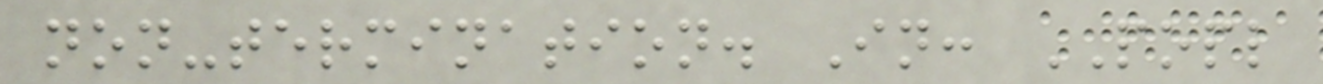non-termination. In: POPL
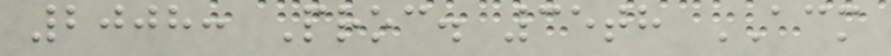2008: Proc. 35th ACM
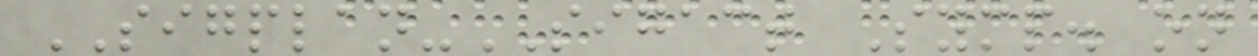SIGPLAN-SIGACT Symp. on
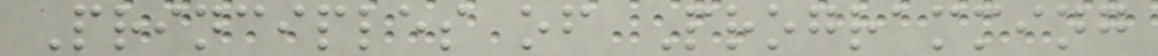Principles of Programming
